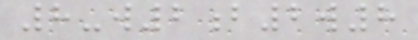8-w2b2w8
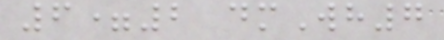6=2 dmWh7
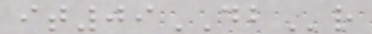it09DBr
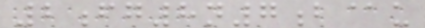2fg8n7b@u
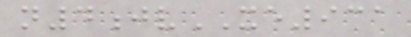n4jvXE931
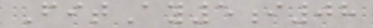FitAy5i08
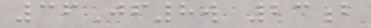36Jf8w 23b
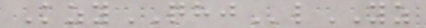KzyQHJlYZ
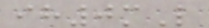ih0mL
